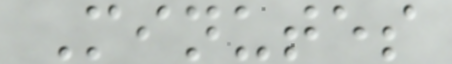Minutes
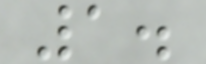1.
